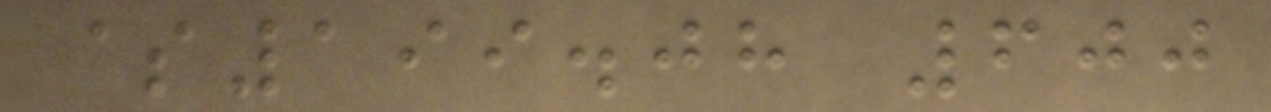$199.08 600
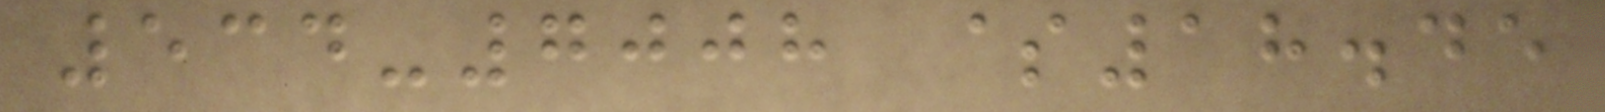534-7008 $18.45
